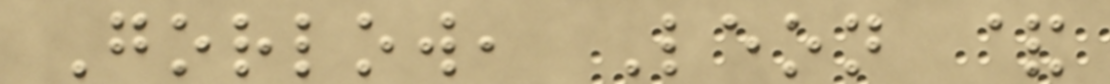Gorlow, Leon &
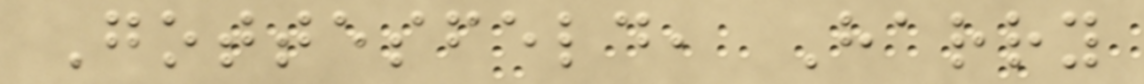Gottesfeld, Harry
